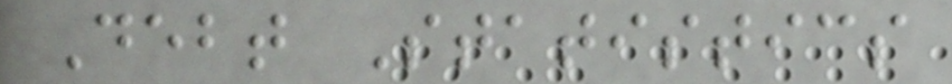Debt Statistics
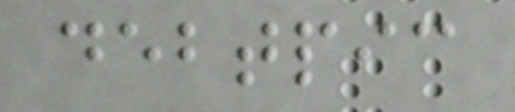debtpic
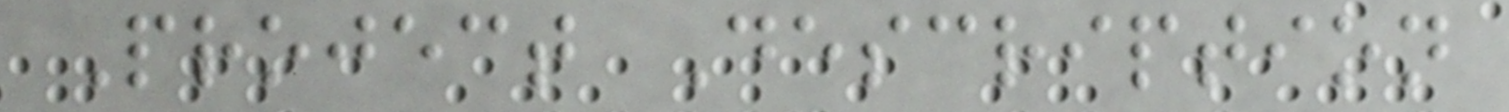Project Description
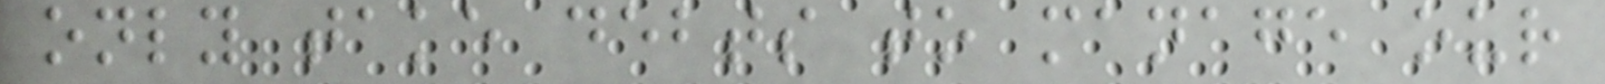only take debts to manage our
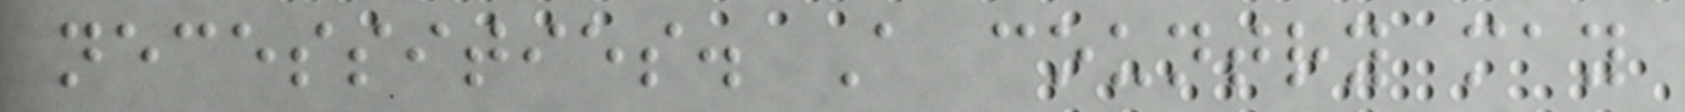necessities. A country may
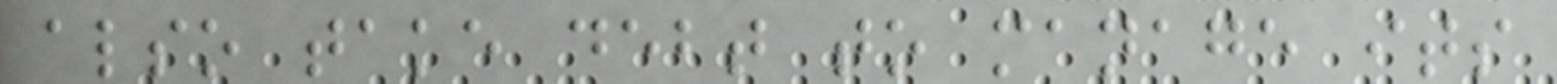also take debt to manage its
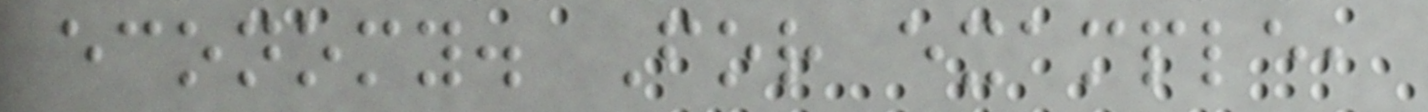economy. For example,
